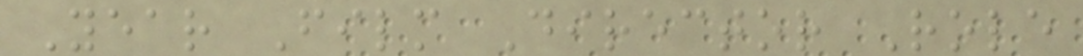Year Film Director Role
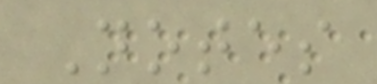Notes
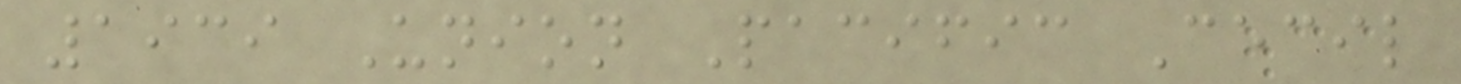1939 Union Pacific Cecil
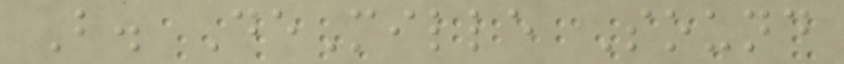B. DeMille Sound
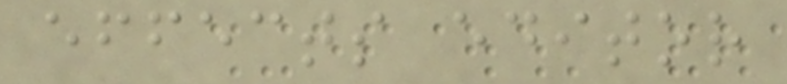effects editor
